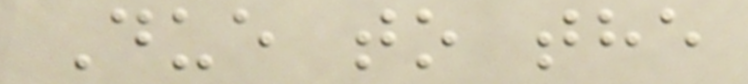Due to the
